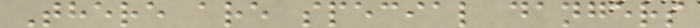There are special dangers
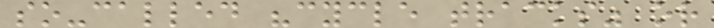so-called "cycle tracks" or
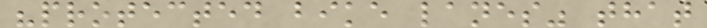"protected bike lanes" that
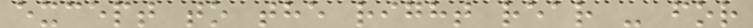except to the right rear - for
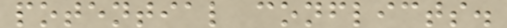potential conflicts.
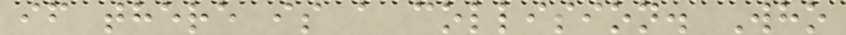if there is a collision. Who
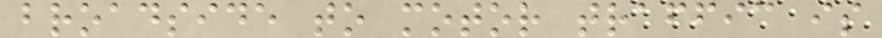broadside to motor traffic is
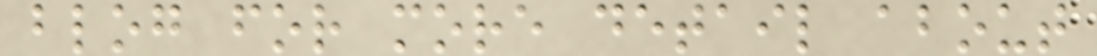blog for more detail about
